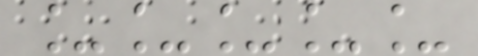_____
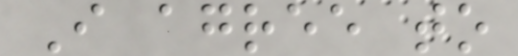I agree to
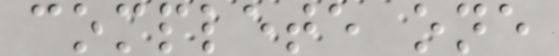complete one
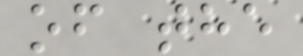of the
